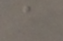a
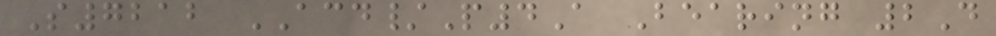S7212 ACD/P4A Bearing 2D
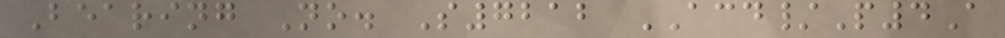Bearing No. S7212 ACD/P4A
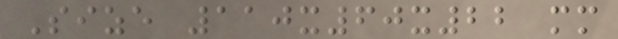Size 110x60x22 mm
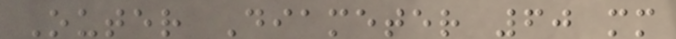Outer Diameter 60 mm
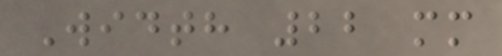Width 22 mm
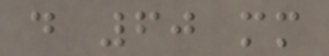d 60 mm
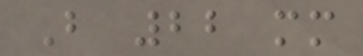B 22 mm
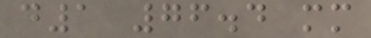d1 76.4 mm
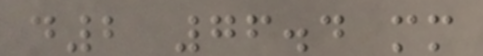d2 76.4 mm
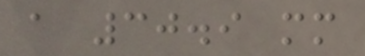a 30.9 mm
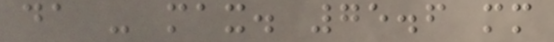da - max. 75.6 mm
